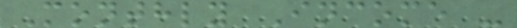Monthly Income -
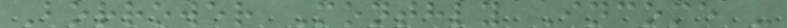Borrower Monthly Income -
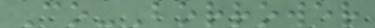Co-Borrower
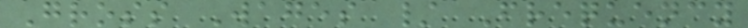Gross Wages / Frequency
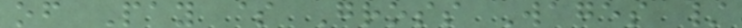of Pay $ Gross Wages /
